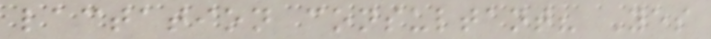lactation consultant? Yes
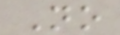No
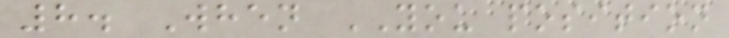8. When YOU position
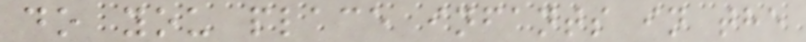do you place infants in the
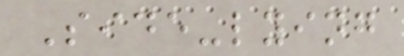Side-lying
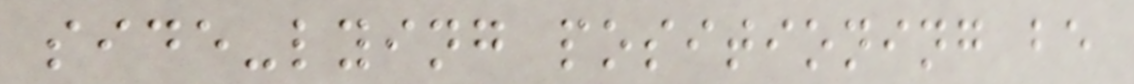side-lying positioning be
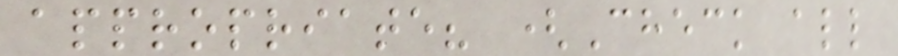appropriate? (Check all
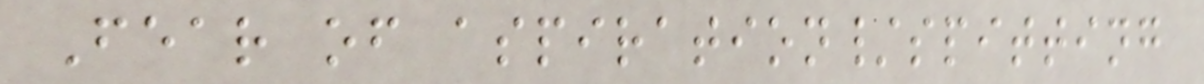Fear of aspiration/spitting
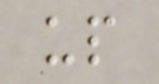up
